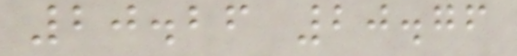20.26 20.76
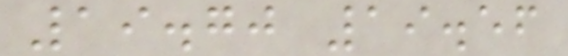19.70 19.56
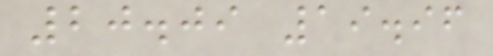20.09 19.96
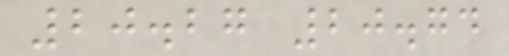20.27 20.74
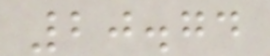20.74
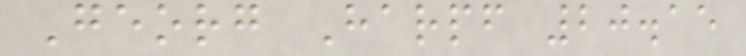Georg Harpf 20.15
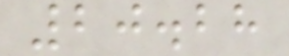20.28
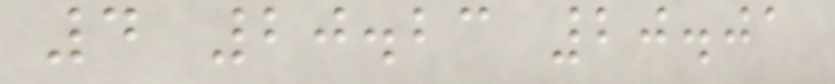4 20.23 20.01
